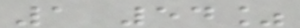1 54%
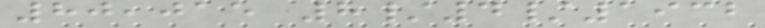80,015 8/4/1932
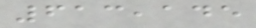613,145
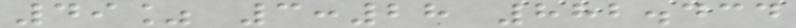49% 3:28 882.434
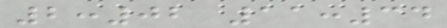2:02 11:34
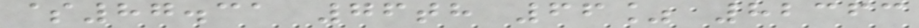$87.31 76th 66% 82363
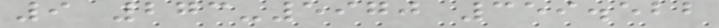9 273-5970 359.522
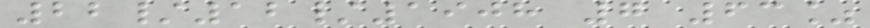22/12/1908 7 63%
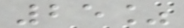25%
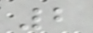2
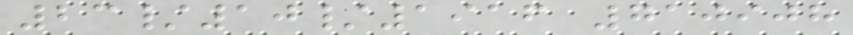23/10/1916 710908
